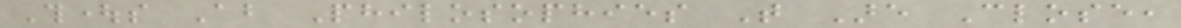Thoughts About Philosophies That Are Close,
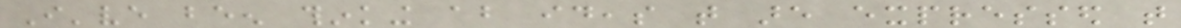I've been thinking about ideas that are expressed that
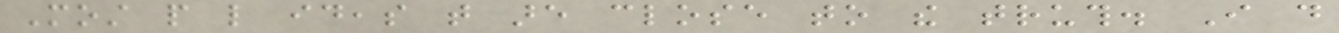Most people like ideas that are close to the truth. I do
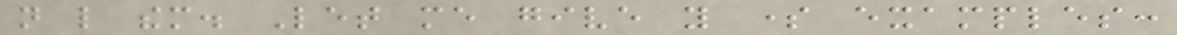not like them. Let me give you some examples:
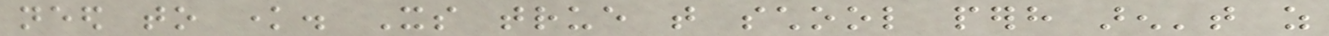need to know. Its true that school perhaps aren't as
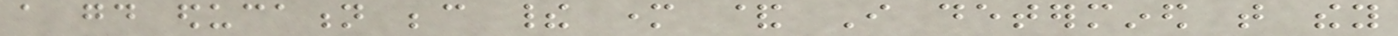a good education because their mother & I determined that they
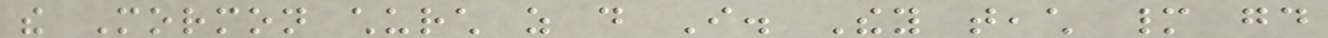the Mormon church as do I. They teach many good
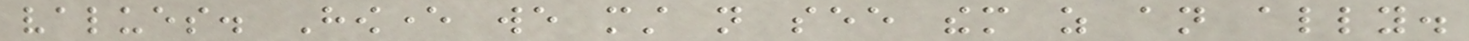values. However we must not see them as an ally.
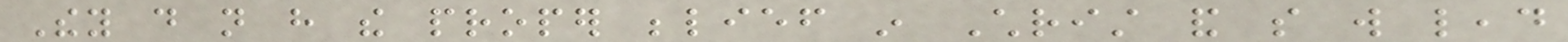They do not have the proper belief in Christ and so will lead
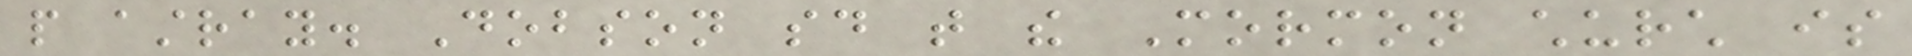people astray. Dobson said that the Mormon church is
